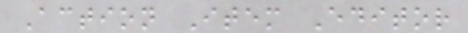Action Item Editor
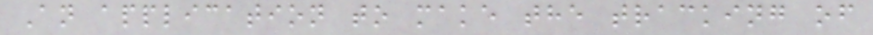An application to make the tracking of
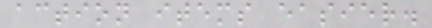action items easier.
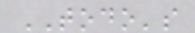TODO's
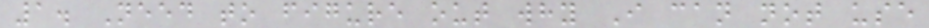1. Need to figure out why I can not use
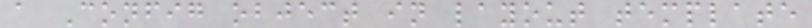a Config object in layout template
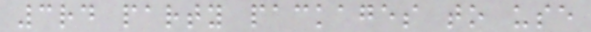3rd party packages to use
